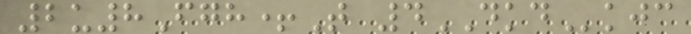2u8Fgh+T 4DKDkjc
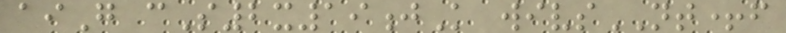aiG cS2x19jK wivsNT+f
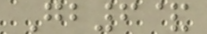Gb6&
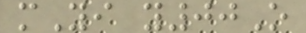mYi y00O
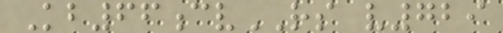Kb66cvRS v729
